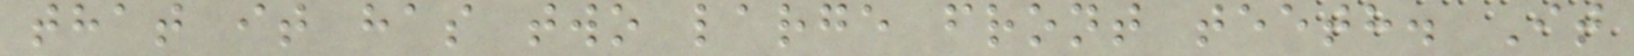that it has two large front teeth. It
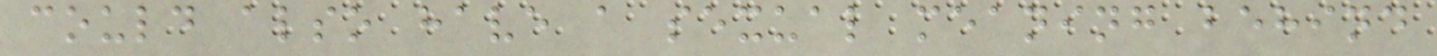could also have a sexual meaning behind
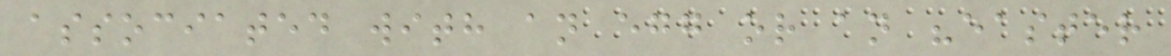associated with an egg or an "easter
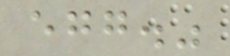egg."
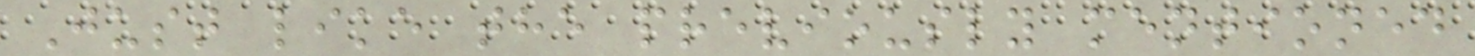Just like the previously mentioned
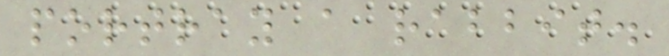portray a rabbit.
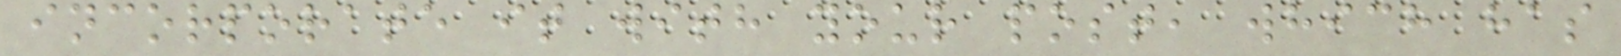incorporate it with your post, which has
